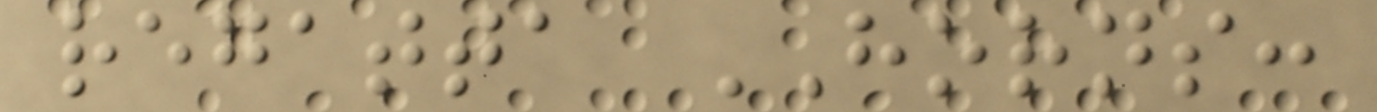regatta HORNS:
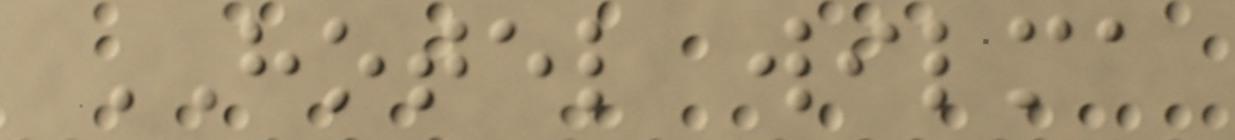HOTEL wilma
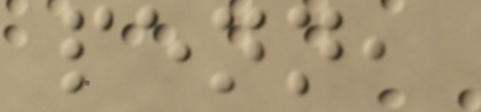penn,
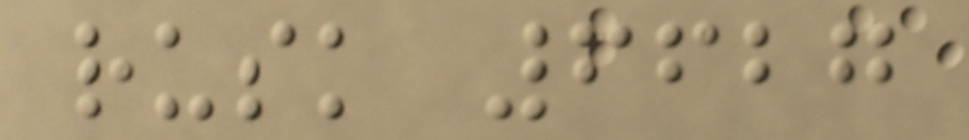rusk 6627
